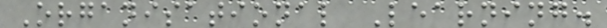Organisational Learning.
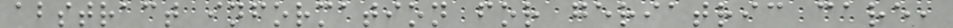abstract information for geriatric care,
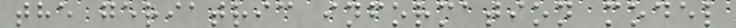the geriatric information model
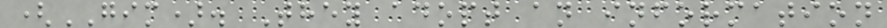(GIM). They adopt an information
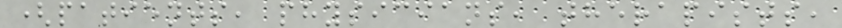(patients, physicians, therapists,
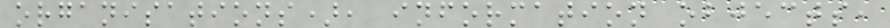organisations), information objects,
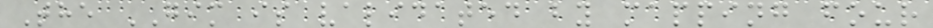The GIM is validated by mapping four
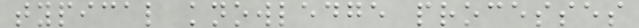typical knowledge processes
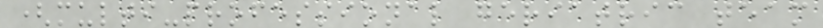(multi-professional geriatric team
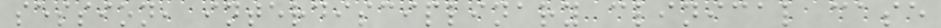session, interdisciplinary clinical case
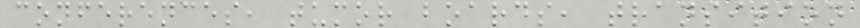conferences, tumor boards, transition
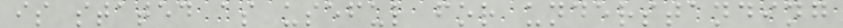is stated as useful for understanding
